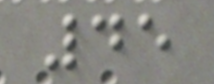45
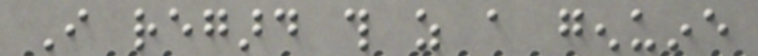I regard this as a genuine
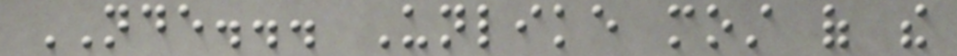NDE... Unlike most of the
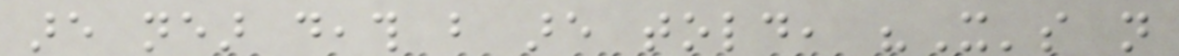are near death but are told, "It's not
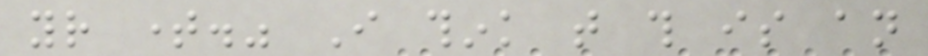your time." I think that this is an
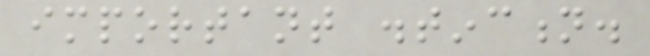important distinction.
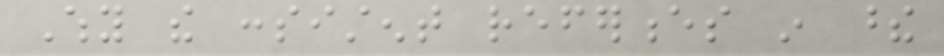Why the consistent references in these
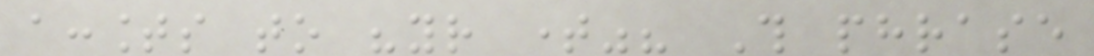accounts to "your time"? This phrase
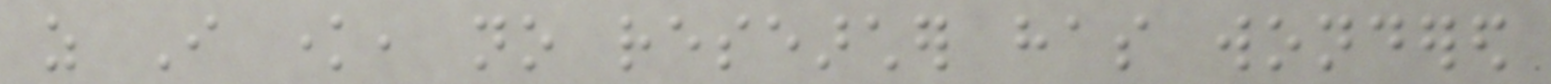as I know, no researcher has wondered
